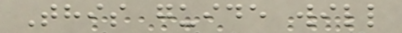This guide will
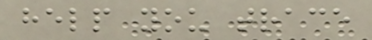help you trace
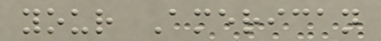your American
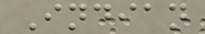Indian
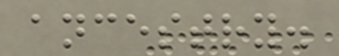ancestry.
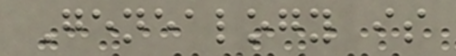Genealogy is
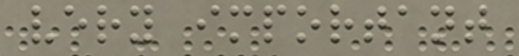very important
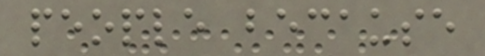people because
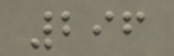296
